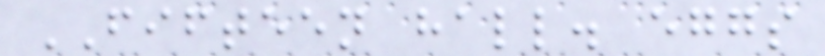FIFTEEN hall. eggs
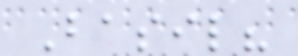Basil?
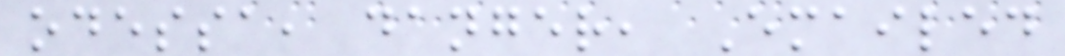odessa, danger, Emailed
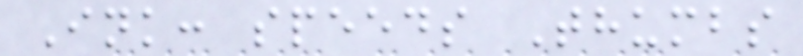Ink: speeds Thumbs
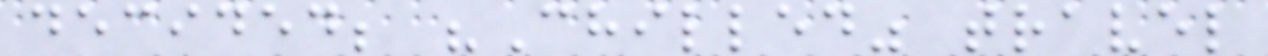decided; "Chilled" travel
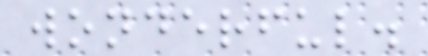wonderful.
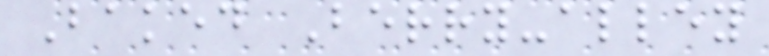Baked Berry-alley
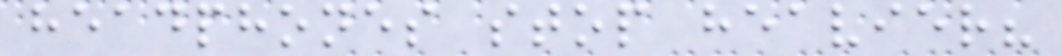headphones stop heavier?
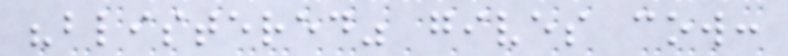"blistered" gives cow:
